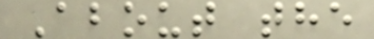About the
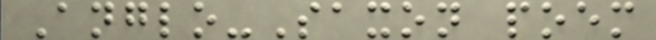Anglo-Saxon poem
